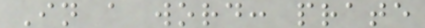In a word: prate
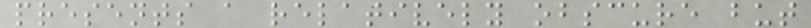presents a relatively obscure but
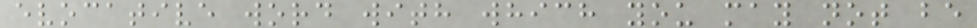evocative word with which you may not be
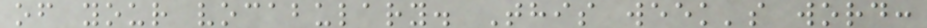of your vocabulary. This week's word:
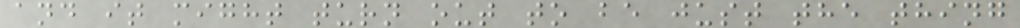and it might turn out to be just the thing
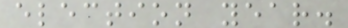election year.
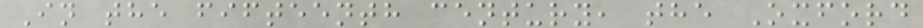In the fifteenth century, the Oxford
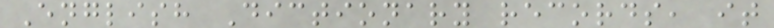English Dictionary records, it
